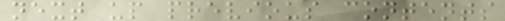next up previous contents
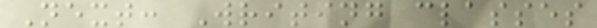Next: Writing classes
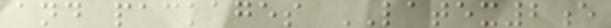and packages LATEX2e
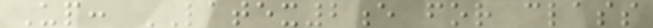Up: LATEX2e for class
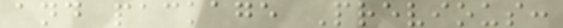and package Previous:
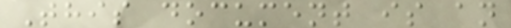This document is an
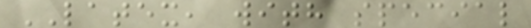LATEX, with special
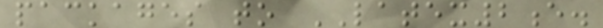packages to LATEX2e.
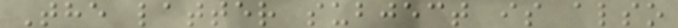The latter subject is also
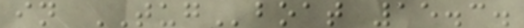in TUGboat 15.3.
